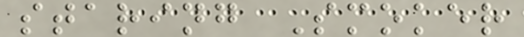staring Smoker
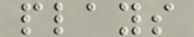plays
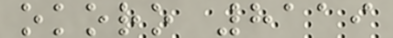okoro 8119
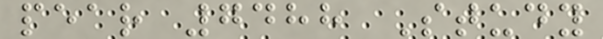pear 7488 Study
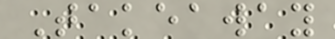Takeaway
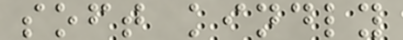soft kindly
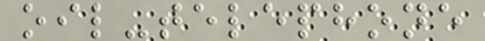oil-telephone
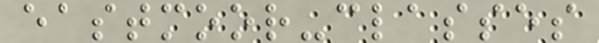eastmoor-classes
